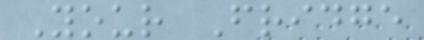Your Fridge
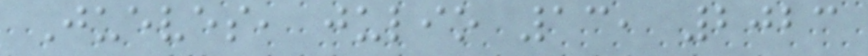Jueves, julio 13, 2023
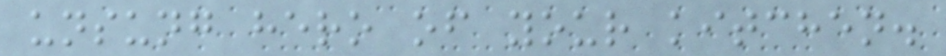unsung hero of your kitchen.
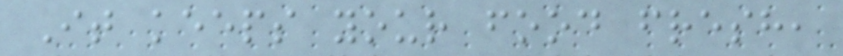It keeps your food fresh,
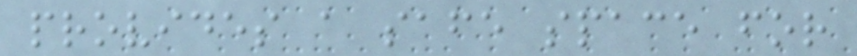provides a safe space for
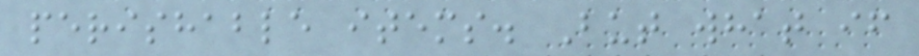perishable items. But what if
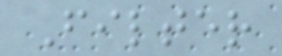Filter
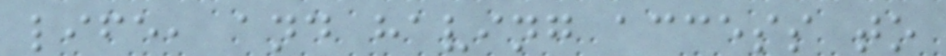life, and having access to
